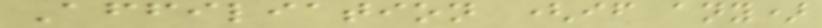Affiliation (if any)
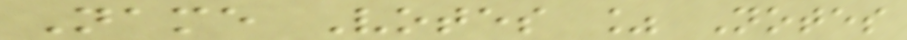Name Votes % Notes
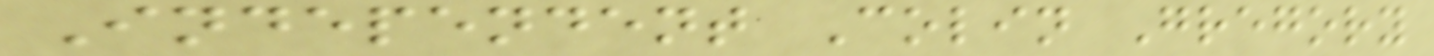Independent Colin Gregory
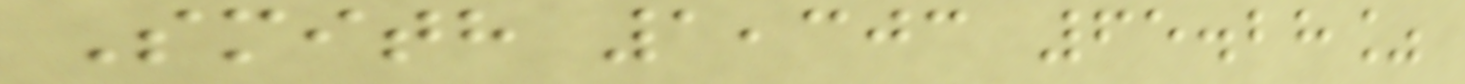Smith 1,303 65.28%
